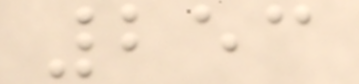253
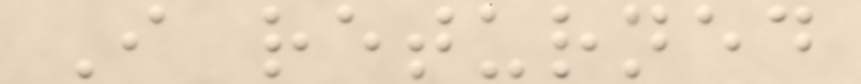I returned
